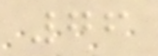76
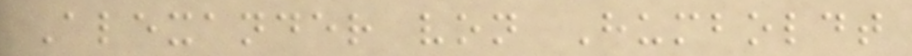Alexander von Humboldt
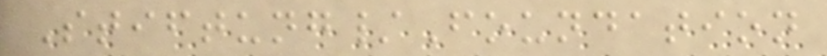Stiftung/Foundation
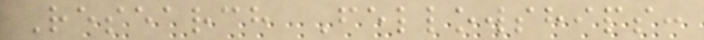Research Fellowships:
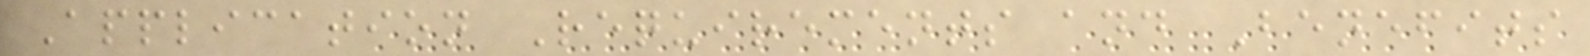Application Requirements and Benefits
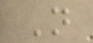N
